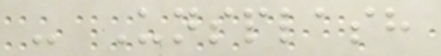- Unsplash
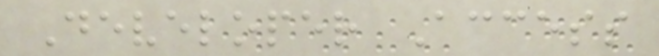Developer Access
